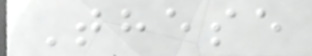These
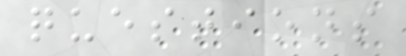questions
